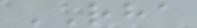RHA
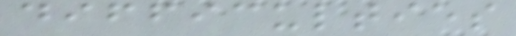difficulties
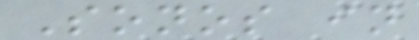Sonos in
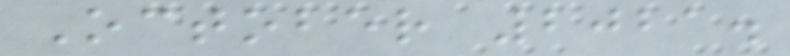October 2021.
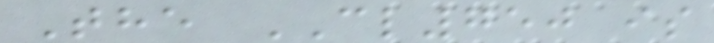The CL750 is
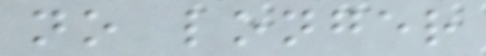no longer
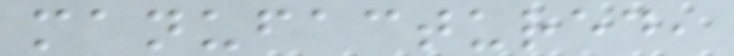manufactured,
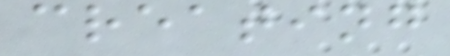creating
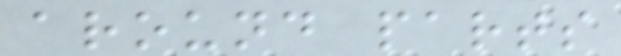around parts
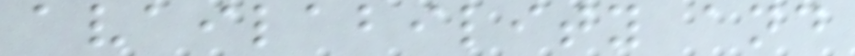availability and
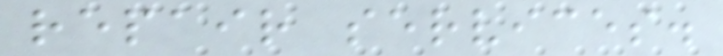repair services.
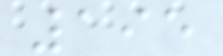195
